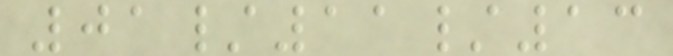01/11/13
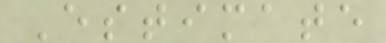Estimate
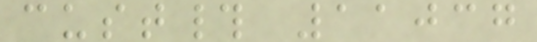cust# 11037
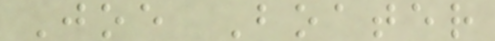Joe Boater
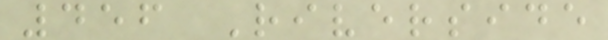456 Riverside
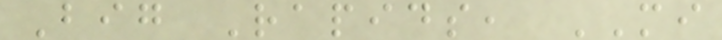Big Rapids, MI
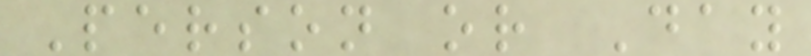Person or Day
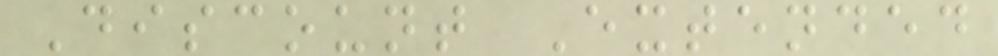Discount Extended
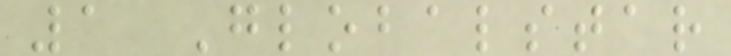1 Globalstar
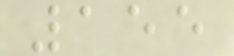155
